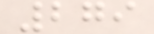279
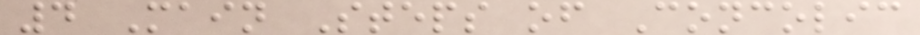4 Main Steps of Concolic
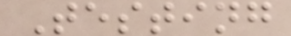Testing
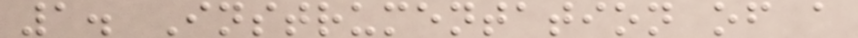1. Instrumentation of a
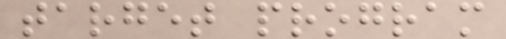target program
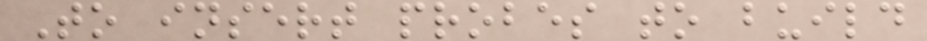To insert probes to build
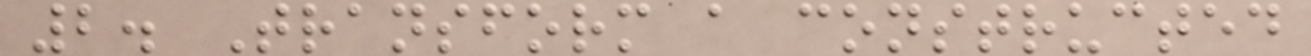2. Transform a constructed
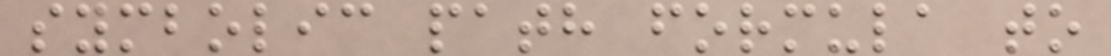symbolic path formula to
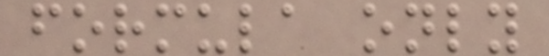formula only
